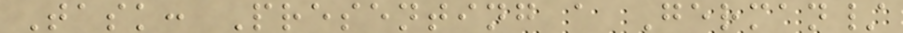Task: Presenting a German/
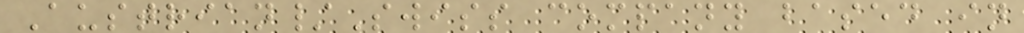Austrian/Swiss company based in
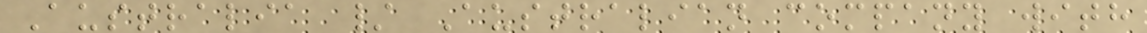Australia / Australian company with
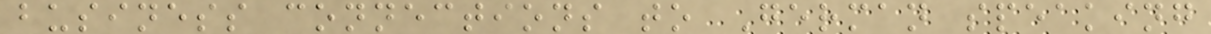business connections to German speaking
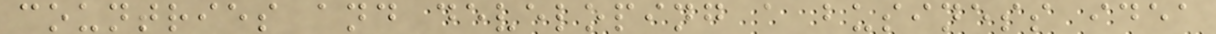countries and developing a business idea
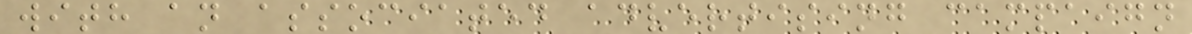with an associated advertising campaign
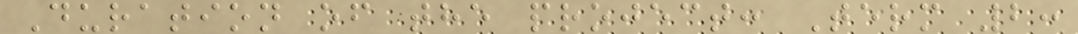Duration of the project: Term 2:
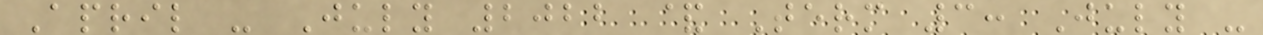April - July 2022 & Term 3: July -
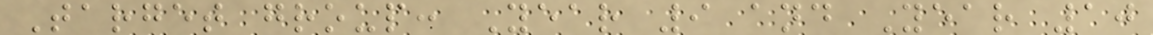Target group: Year 9 and Year 10
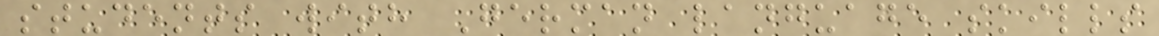students with German language skills
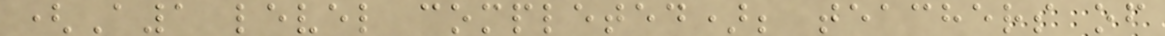(A1 level completed); teachers of
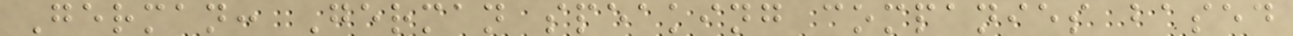German: German speaking companies based
